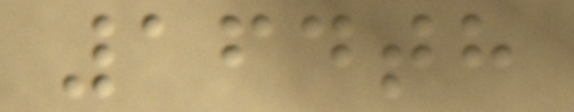164th
